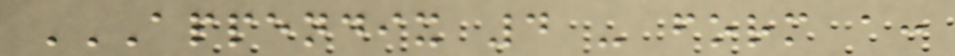APPENDIX 4 - FORM A:
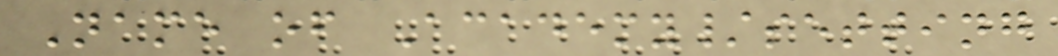Name of Academy/setting
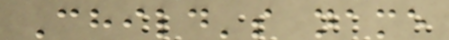Child's name
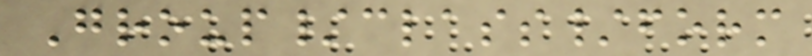Group/class/form
